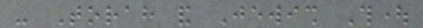- Torah and Jewish Thought
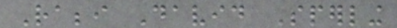Rabbi David Sperling
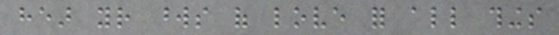hear your words of love for all things
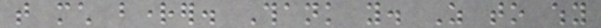that much brighter. Thank you. As to why
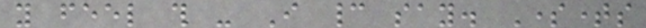you feel this - I cannot say. Sometimes
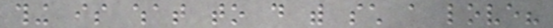thing is what to do with such a love?
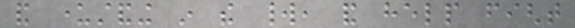and understanding in the world, and help fight
